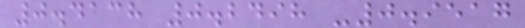0.4138 0.2498 -0.9517
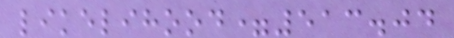likelihood=513.04
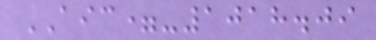AIC=-1018.09
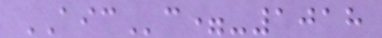AICc=-1018
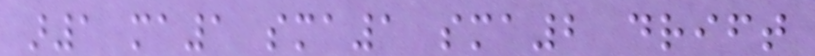ar1 ma1 sma1 sma2 drift
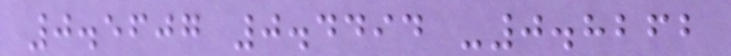0.5607 0.4494 -0.8262
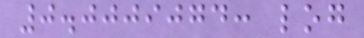0.0009074: log
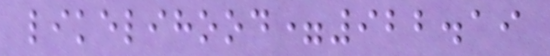likelihood=922.19
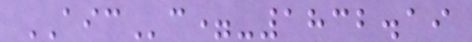AICc=-1832.19
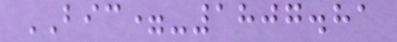BIC=-1807.81
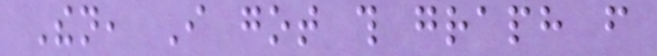Then, I got this graph from
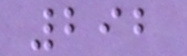292
